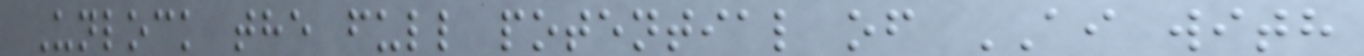Unlock the full potential of AI with
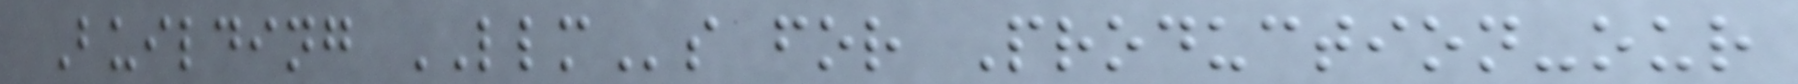Building LLMs for Production-our
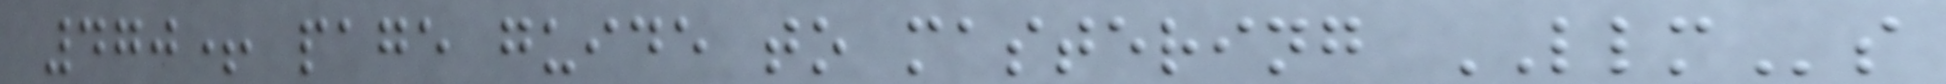470+ page guide to mastering LLMs
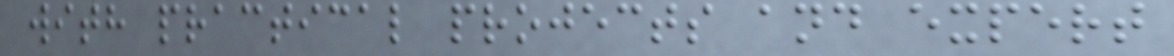with practical projects and expert
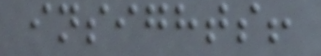insights!
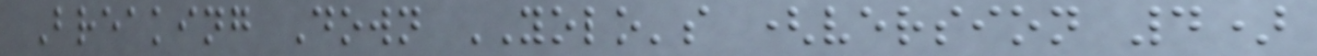Breaking Down YOLO's (version 4)
